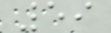59
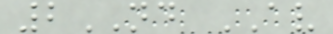2ND AV
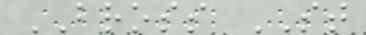BROSS ST
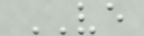VE
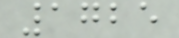1725
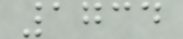1734
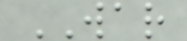WAR
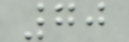70
